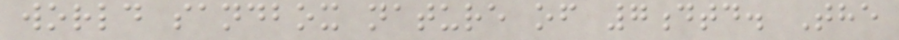world sandbox nature of 7dtd. The
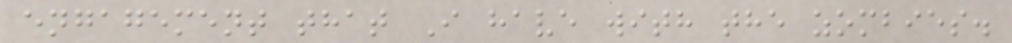engagement that I have with the zombies.
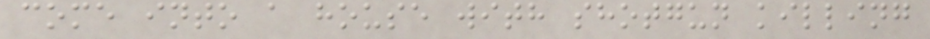come into a house with shotgun killing
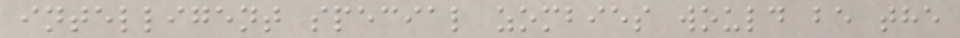intelligent special zombies would be the
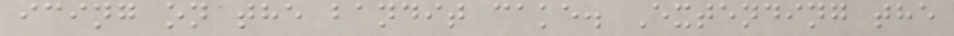icing on the bandit cake. Extending the
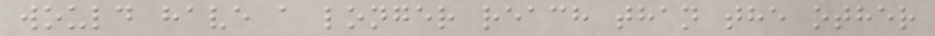would have a longer reach than the other
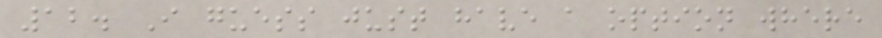12. I guess just have a option where
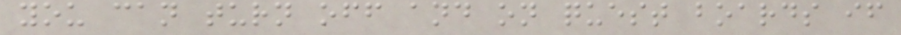you can turn off and on quest boards if
